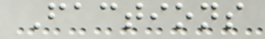Factions
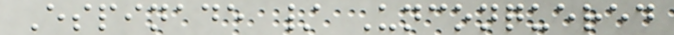Espinade / Unconquered
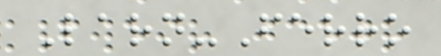Larn-Ferro
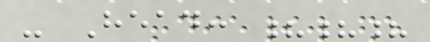- Head: ???
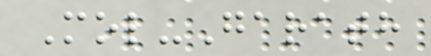Mol-Garath
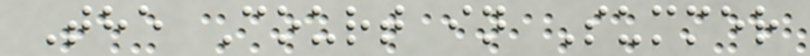The Court in Summer
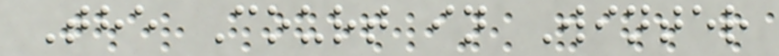The Court in Winter
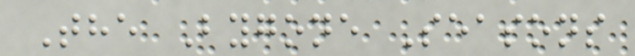The Bygone Seasons
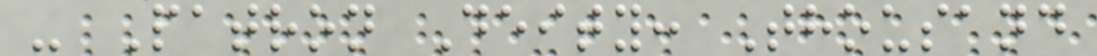- Patron Deity: Thousand
